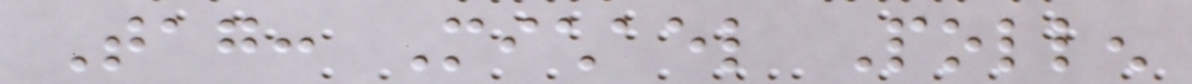Tag: Michael Pollen
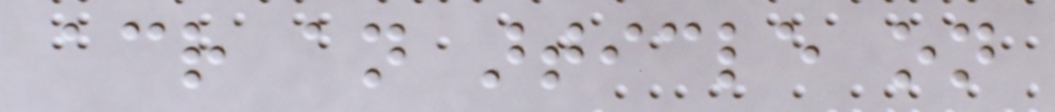across an article on
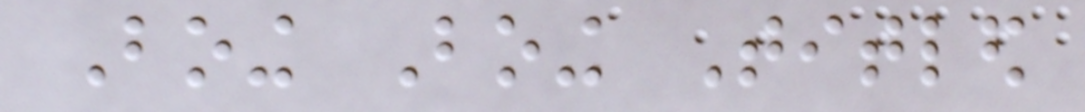Boing Boing Titled
